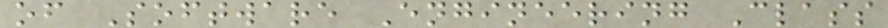of Software Engineering Class
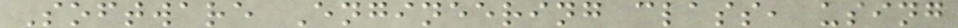Software Engineering class, using
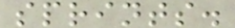sprints.
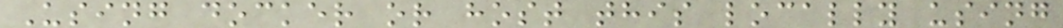Using docker or host this locally using
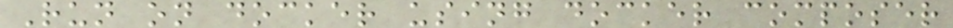Run on docker using docker composer
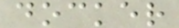docker
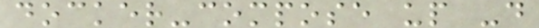docker-compose up -d
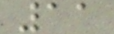11
